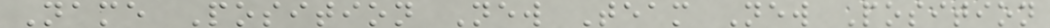Name Position New Team New Position
